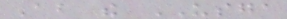About the USGA
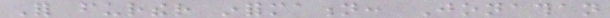For further information: Jonathan
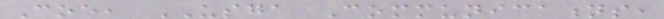Coe, USGA Communications,
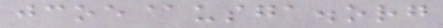jcoe@usga.org
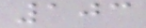103
